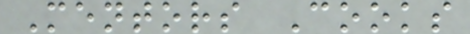Mentors Cooks
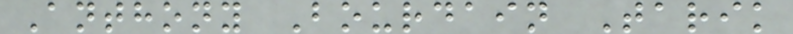Anthony Bourdain Tarik
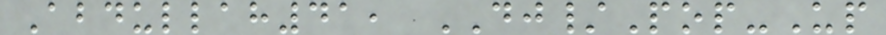Abdullah41, DJ/Pop-Up
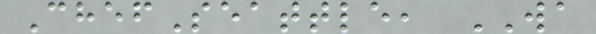ChefSeattle, WA
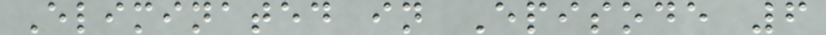Eliminated in Episode 6
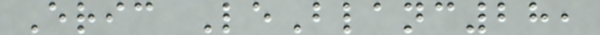Eric LeBlanc28,
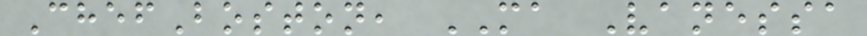ChefBoston, MA Vanessa
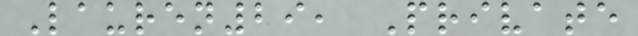Lauren29, Private
